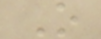O
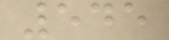545
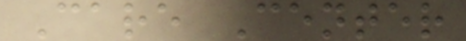Care Center
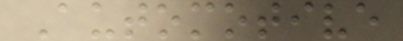Automotive
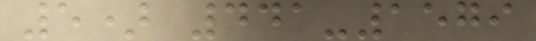5) 441-1579
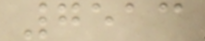7513
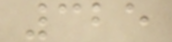325
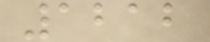1212
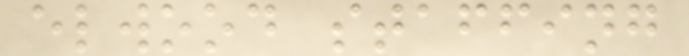elwood staffing
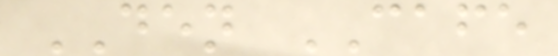DEN CAFE
